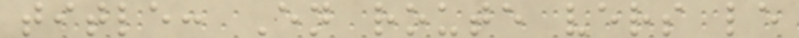title: En route vers le
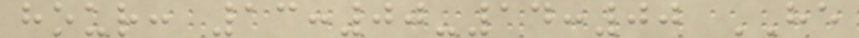hour: 13:00-14:00 HE
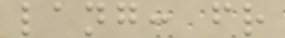lang: fr
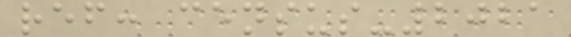ref: census-2021
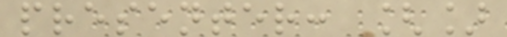presenter: []
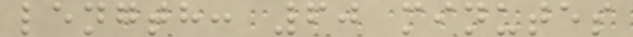length: 60 minutes
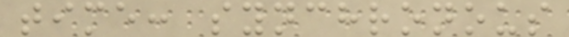time: synchronous
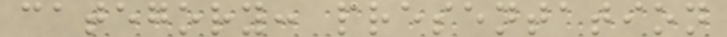category: presentation
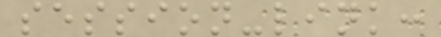session-link:
